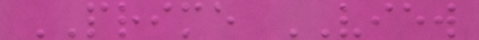PRIME VIEW
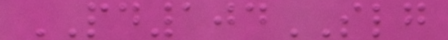PD104SLG
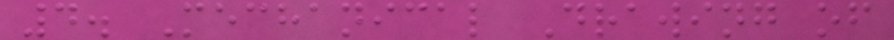4. Mechanical Drawing of
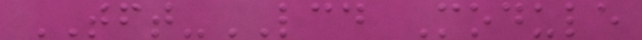TFT-LCD Module
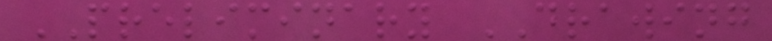PRELIMINARY DRAWING
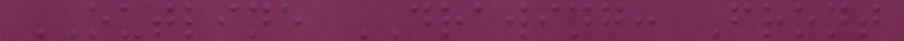OUTLINE DRAWING: Front
